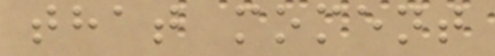that moment
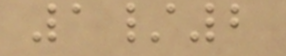1/2
